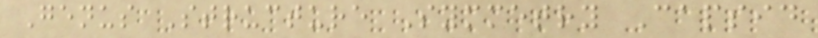Genus Structure Symmetry Capsid
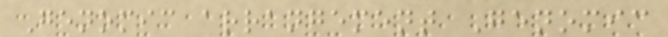Genomic arrangement Genomic
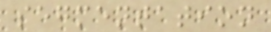segmentation
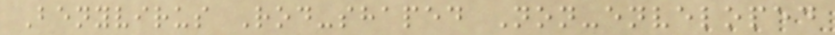Benyvirus Rod-shaped Non-enveloped
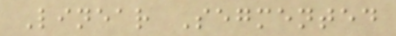Linear Segmented
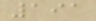191
